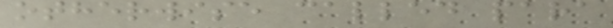otherwise called para
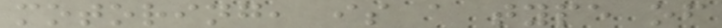motoring, is a type of
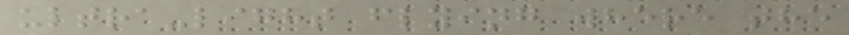ultra-light flying where the
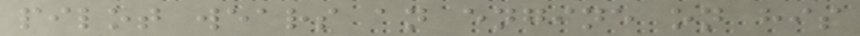pilot wears an engine on his
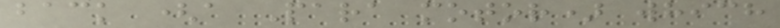back (a Para motor) which
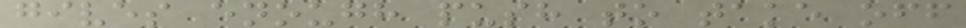gives enough push to take off
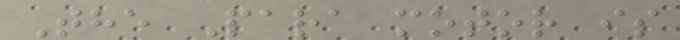The Para motor is
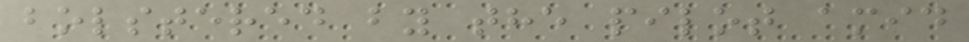bolstered by the pilot amid
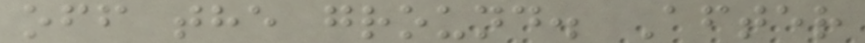off the ground. After
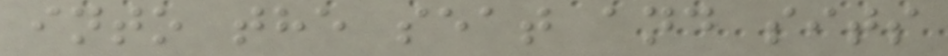into the seat and sits
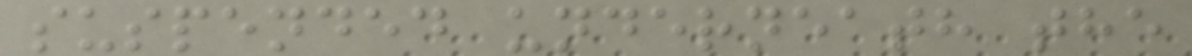suspended underneath the
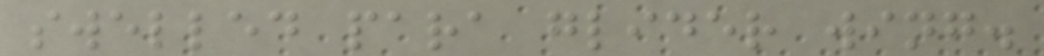swelled para glider wing.
